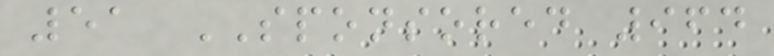51 SPONSORED 964
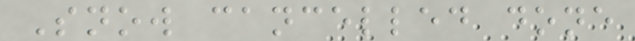Snow cancelled done
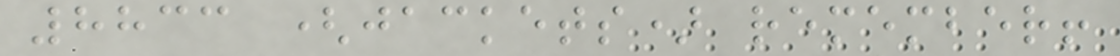8833 (jackets) remember!
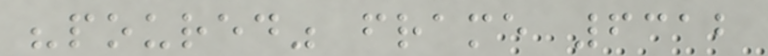"poured" frame 6312
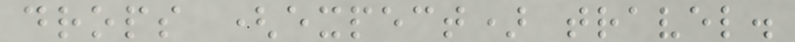drops (expect) travel.
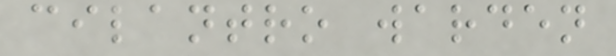cilantro warden
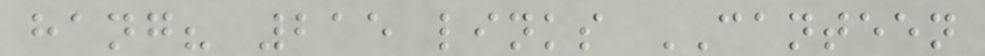hang? 215 links CANTEEN
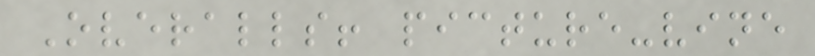Overalls! picture-vine
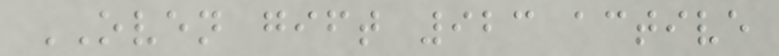OVEN gift 923 active
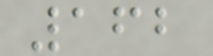162
